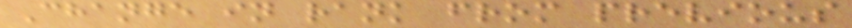Change in rank from previous
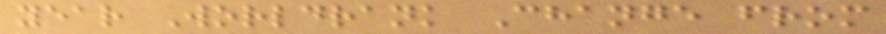year Worldrank Change from
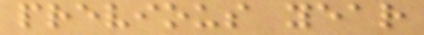previous year
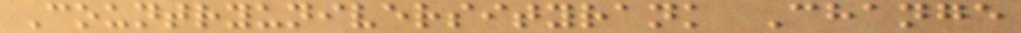Countryuniversityrank Change
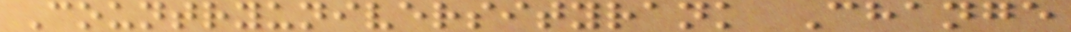Countryuniversityrank Change
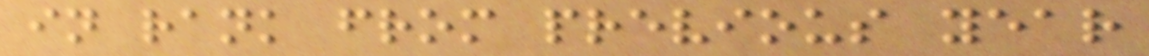in rank from previous year
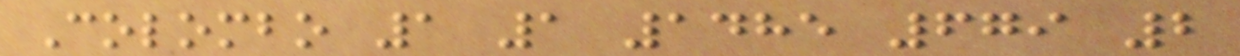Colombo 1 1 1485 679 2
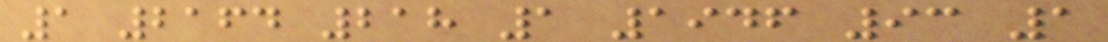1 2164 218 1 1946 93 1
